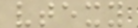vtexy
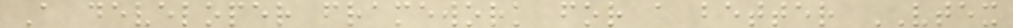A developer framework for a better VTEX
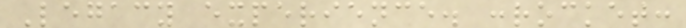Legacy experience. :rocket:
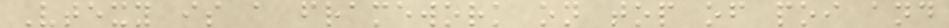Vtexy is a framework on top of poi and
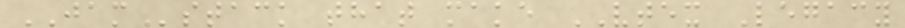JAMstack that make VTEX Legacy
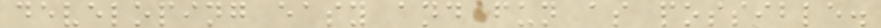developing easy and fun as possible.
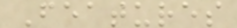Features
